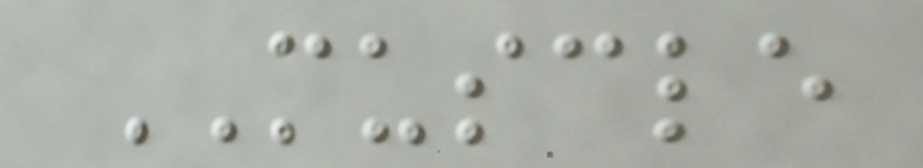MUSCLE
